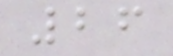26
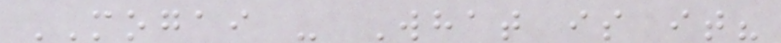MOGAI - What is it?
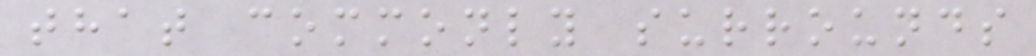that commonly surrounds
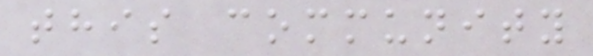this community
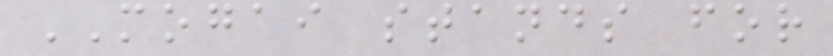MOGAI stands for
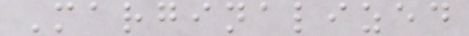Marginalized
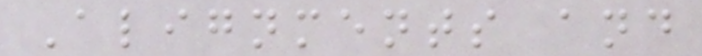Alignments and
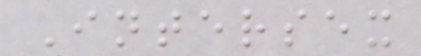Intersex
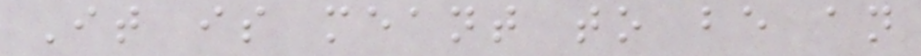It is meant to be an
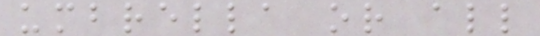umbrella or all
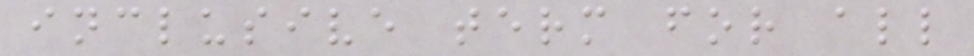inclusive term for all
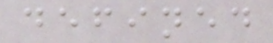defined
